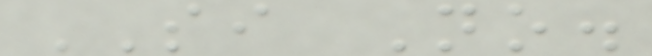SI No.
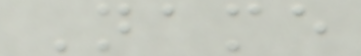Name
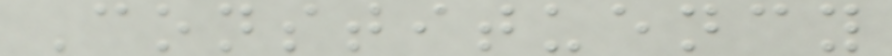Constituency
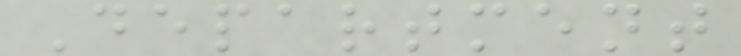Department
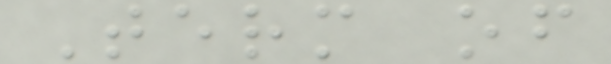Term of
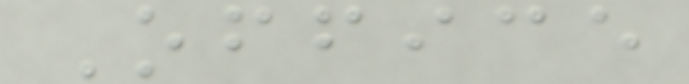Office
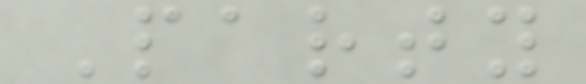Party
